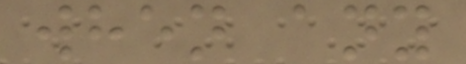when any
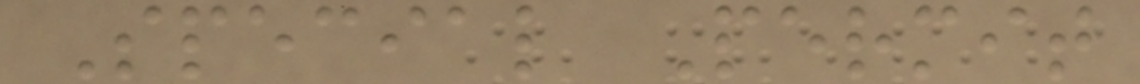Special Permit
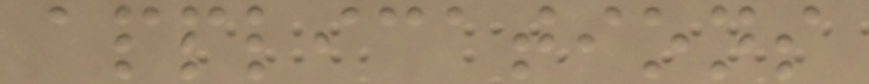applications
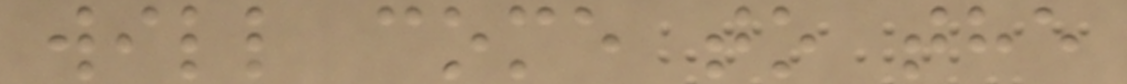will come to the
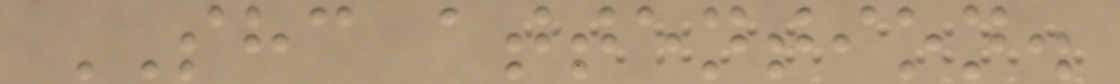SHC attention.
